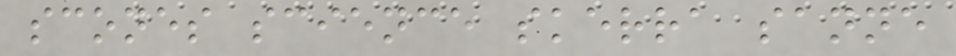scones science skerra sanne
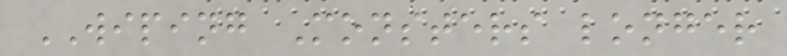WIPING Monsters longer
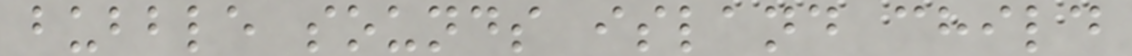bubble sounds island child
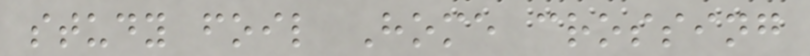study foil Home crossing
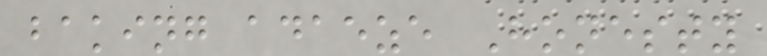baking adaeze Honesty
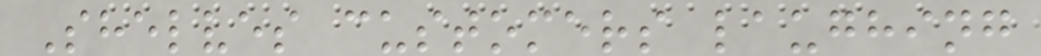Shelves customers laughing
